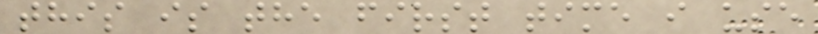this is the first time i use
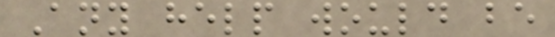Any help would be
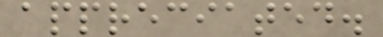appreciated.
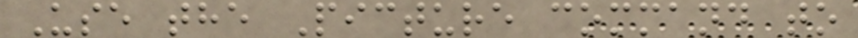Use the Picture command to
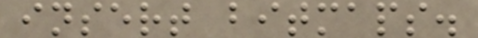insert bitmaps.
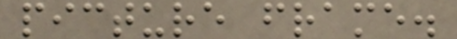picture frame.
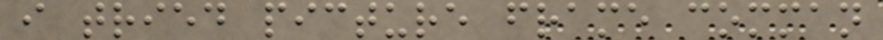i tried picture frame comman
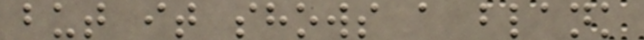but it shows a blank
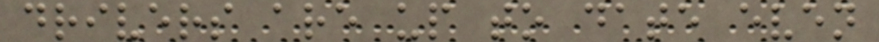drivers are up to date even
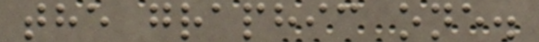the graphic one.
